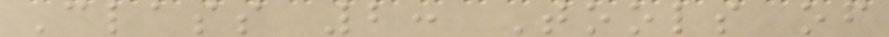Class 2: Tools of
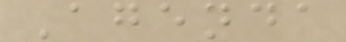Agenda
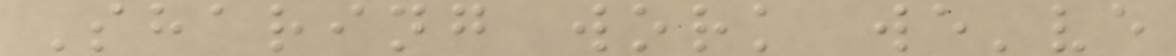Sharing work we've
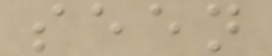seen
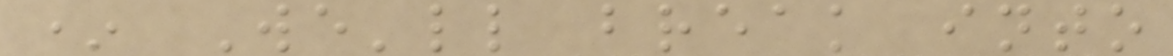* We'll break into
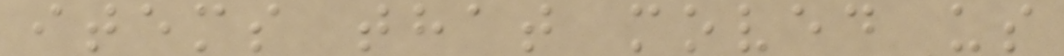items that moved us
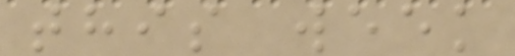this week
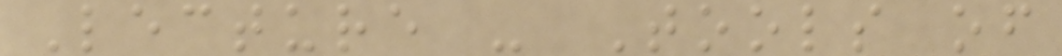Lecture - Tools of
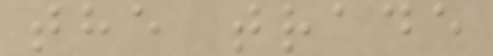the trade
